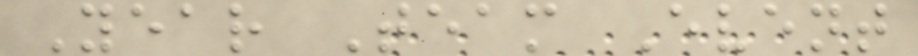Year Team Event
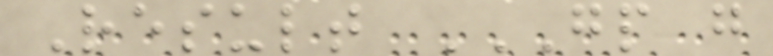Result GP G
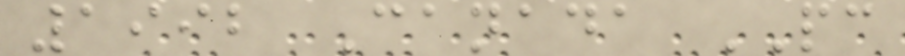1992 Canada PC
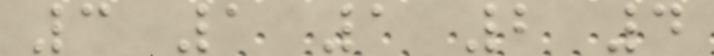3 1 1 2 4
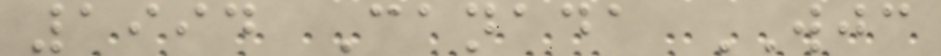1994 Canada WJC
